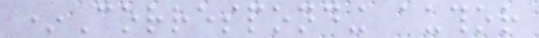*Corresponding author
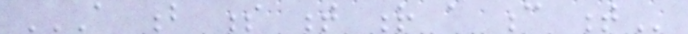A B S T R A C T
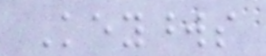Keywords
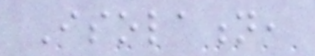Isolation,
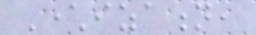Characterization,
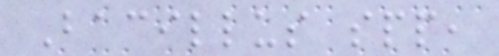Bacillus spp,
